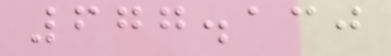677.130
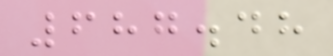687.48
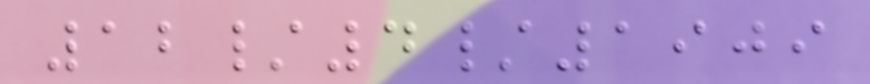12/4/1909
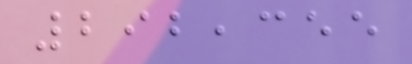292,355
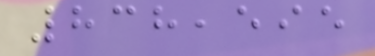838,595
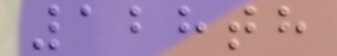128th
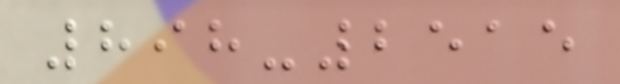898-2515
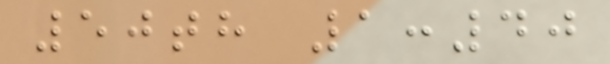50th 1:40
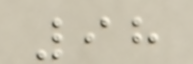98
